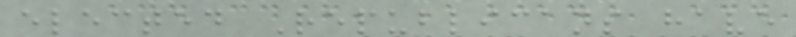elected Republicans have
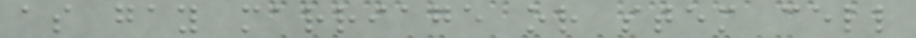as gay marriage or stem cell
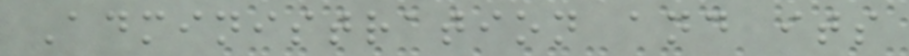Administration and its
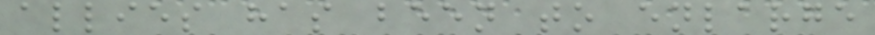allies has been to enlarge
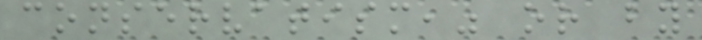conservatism," or by
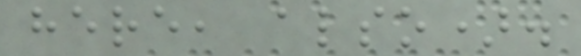here, also).
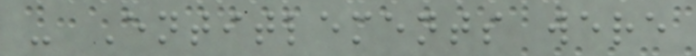- Entitlements were
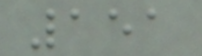151
